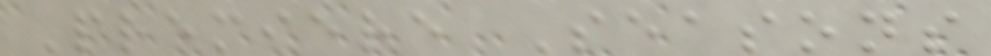Premiere Seasons
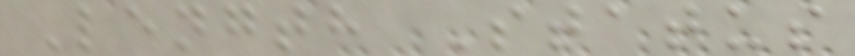Length Status
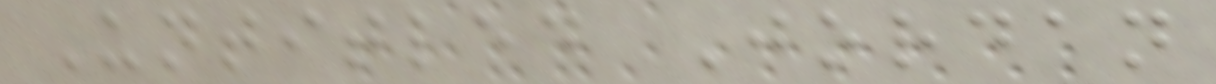Untitled Jordan
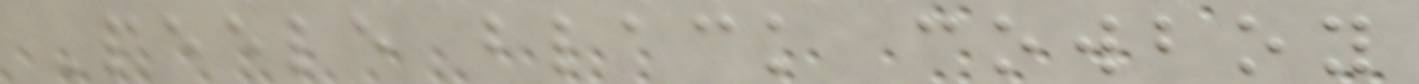Peele black cowboy
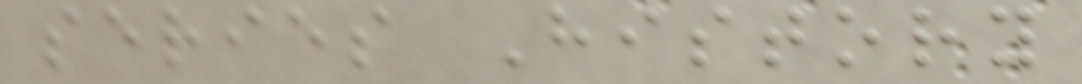series History
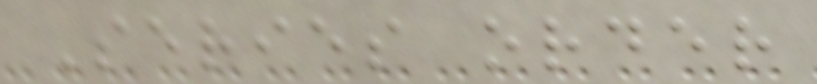Series order
